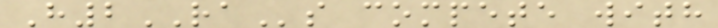H2RAs compete with
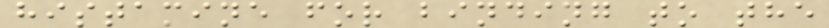histamine for binding to the
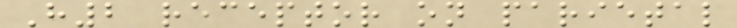H2 receptor on parietal
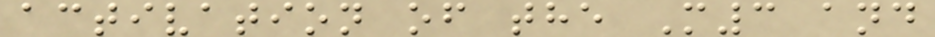activation of the M3 and
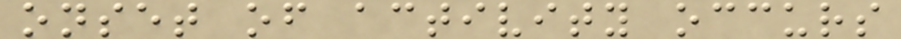onset of activity occurs
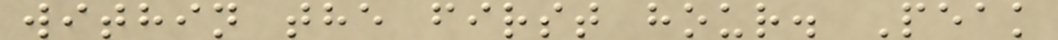within the first hour. Peak
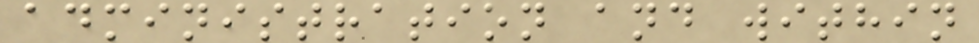administration and within
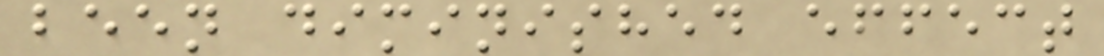been diminished effect
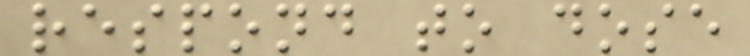respond to dose
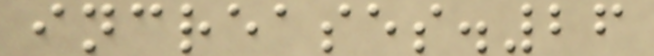increases.26
